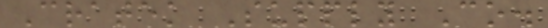Cratek Supply Co.
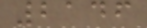2146
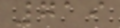719
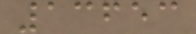13653
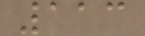113
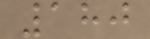180
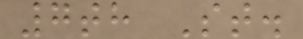7th St.
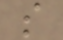s
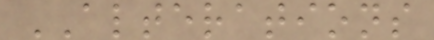ALTERATIONS
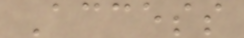Access
